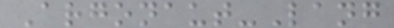Argonaut-Lang
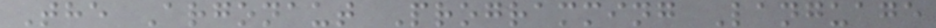The Argonaut Programming Language
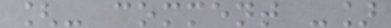[- comment -]
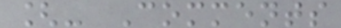[- Comments
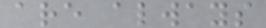are always
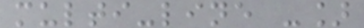multi-line -]
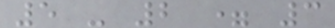5 - 2 = 3
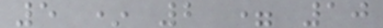5 * 2 = 10
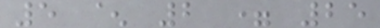5 ^ 2 = 25
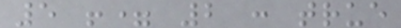5 != 2 : true
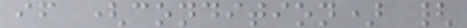if (condition) {
